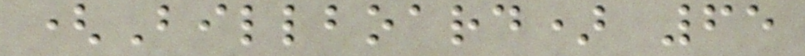(Billboard) 65
